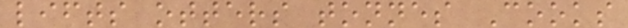lifts otters tonnes Cooks
